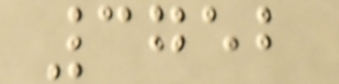3752
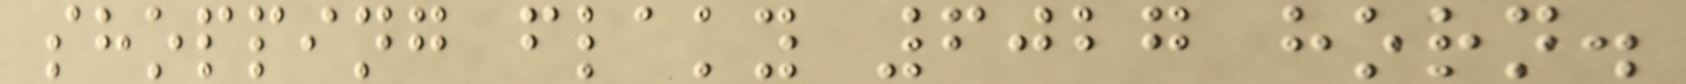shopping flaky 6027 horn.
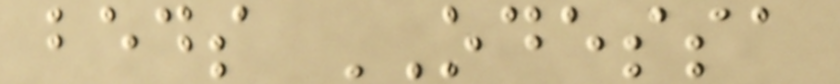beds ODESSA
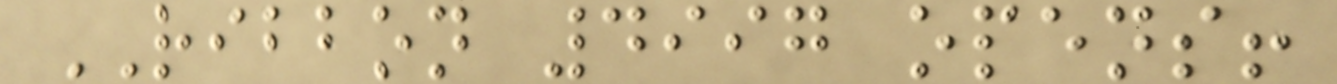RIBBON 4997 opens!
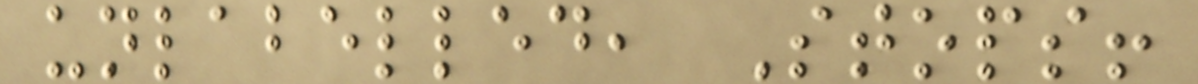unlabelled, Stops!
